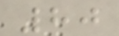80
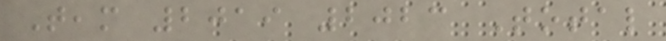Team 2019 2023 Total
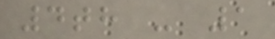4th - 1
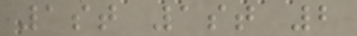1st 1st 2
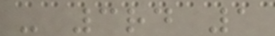- 3rd 1
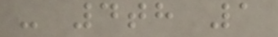- 4th 1
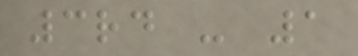3rd - 1
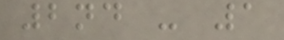2nd - 1
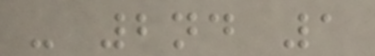- 2nd 1
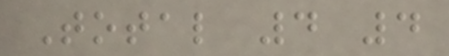Total 4 4
